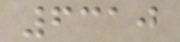6310
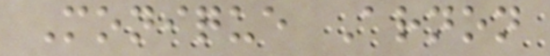Monique Arnon
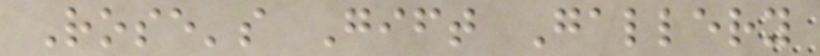Rose's Gift Gallery
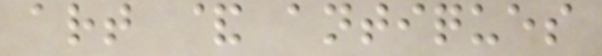art & antiques
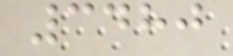3480
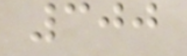300
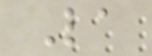La
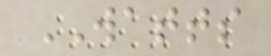WATTS
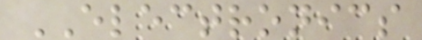ELECTRONICS
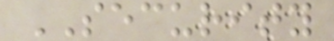SECURITY
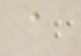a
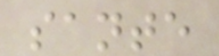sante
